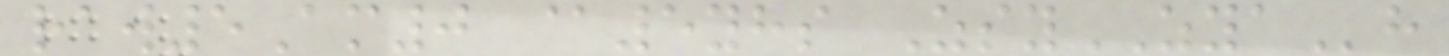raw5Am0 @5yhs ZsyZYAh
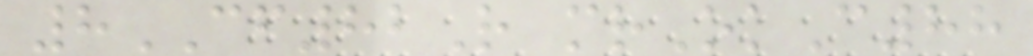8CF82R mrOkC88
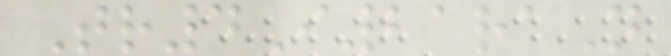Tr4I21raN
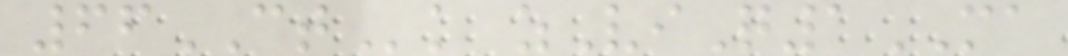66CTk zViQ1MA
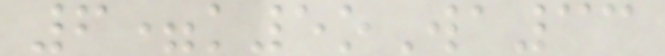6=k5oWa33
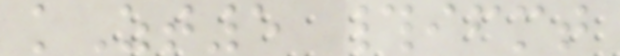kZt5 #ifmt
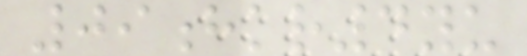09hkr4yu
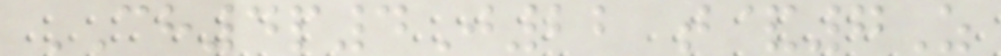CH4p4J22 t&7Z
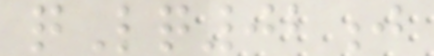qLq02j
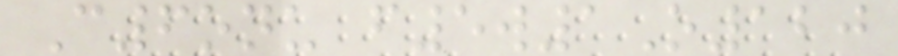C6onu f5w1O120
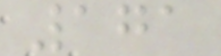171
